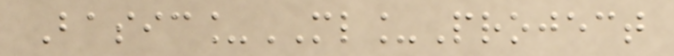Basic_ML_Project
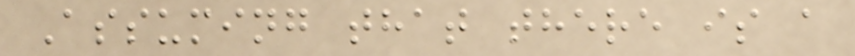Assuming that there is a
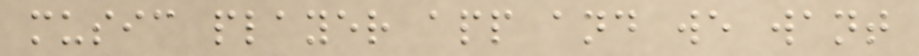music player app and we want
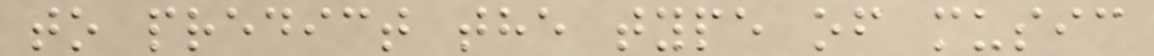to predict the type of music
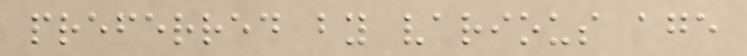preferred by various age
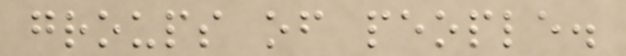groups of people.
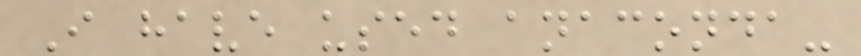I have used anaconda-
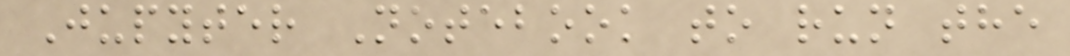Jupyter Notebook to run the
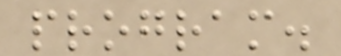program.
